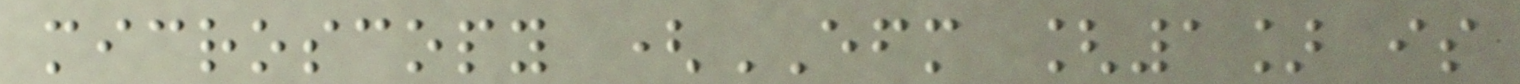microscopy (EFM [1] is
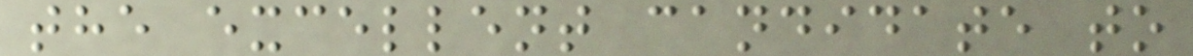the excellent candidate to
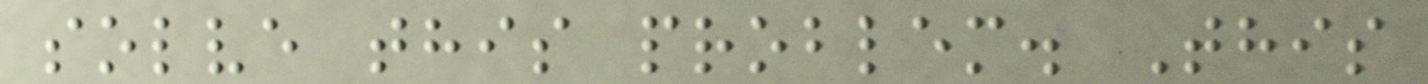solve this problem. This
